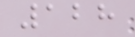128
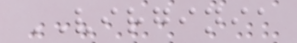VIRGINIA
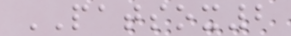PATSOX2
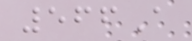566A
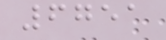6751
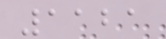1121
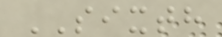SIXTH
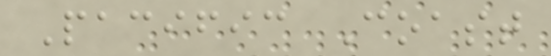Pacific Coast
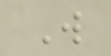W
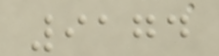9174
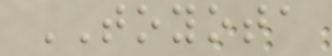TOYOTA
